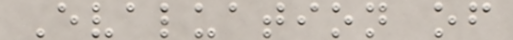Evaluation of
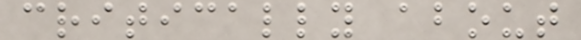critically about
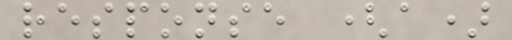response (a)
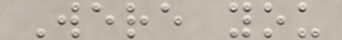Were you
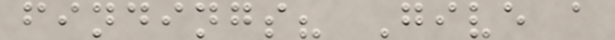findings? Give a
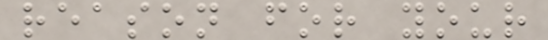reason for your
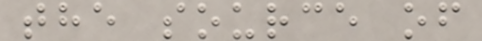the source of
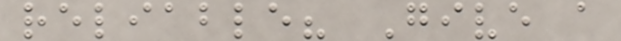reliable? Give a
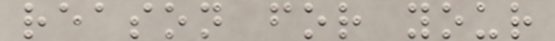reason for your
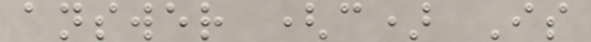answer (c) Is
